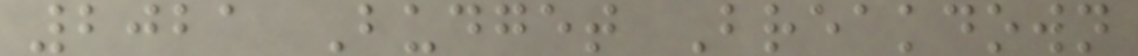2021 Budget Breakdown
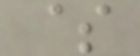$
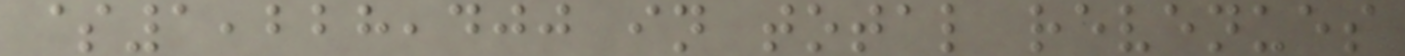$1,228,400 in total revenues
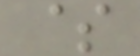$
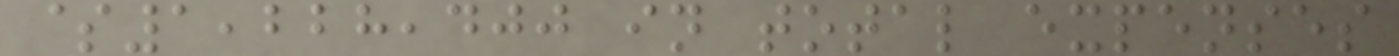$1,228,400 in total expenses
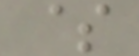$
